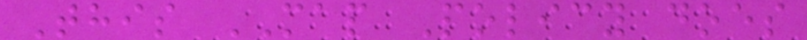This MAP Policy does
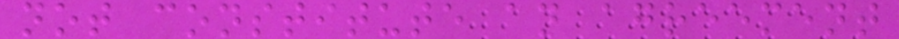not constitute an agreement
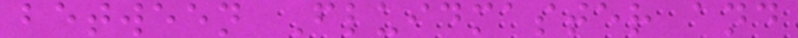between Fluidmaster and
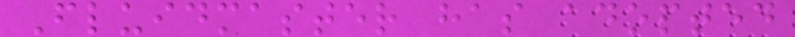Fluidmaster has adopted
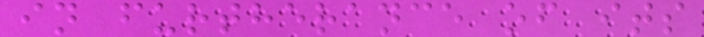in furtherance of its
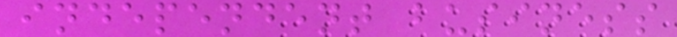independent business
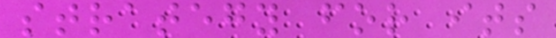strategy for its
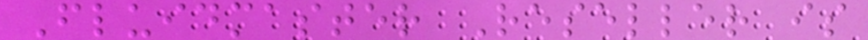Fluidmaster Reseller is
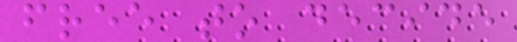free to decide
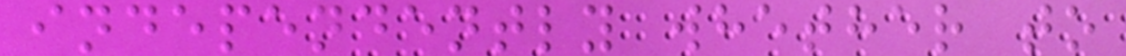independently whether to
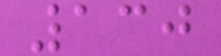130
